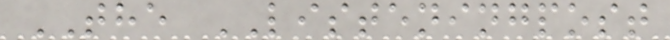THE LISTENINGPOST
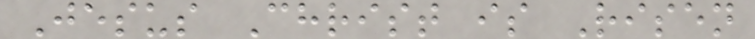Jesus Christ is Risen
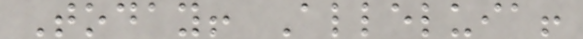Today! Alleluia!
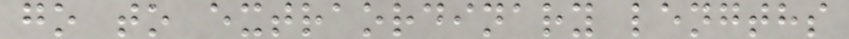go to extraordinary lengths
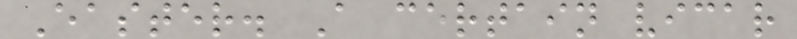Easter. A certain vicar
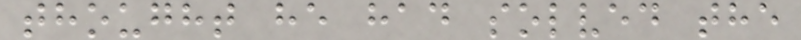thought he had solved the
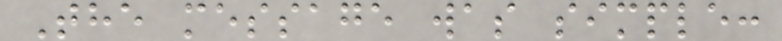The message was simple:
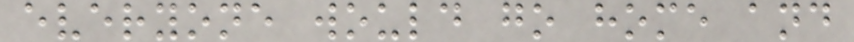everyone would go home and
